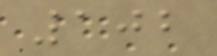102
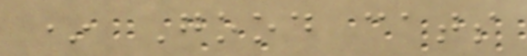* Good cats
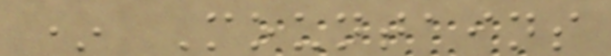* Mountains
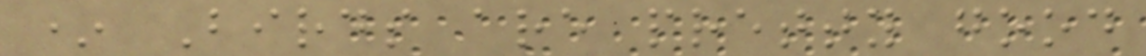* Birds are pretty good
